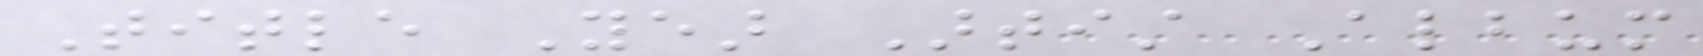Title Year Artist Album
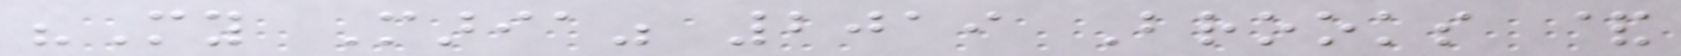"My Maria" 2019 Brooks &
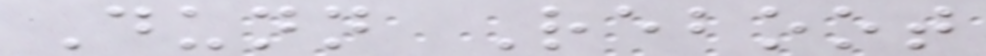Dunn Reboot
